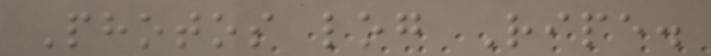Photos log Ripe.
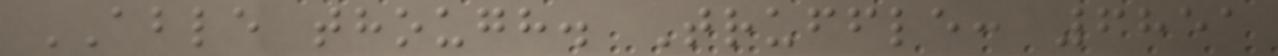ABLE though. Truffle: 6851
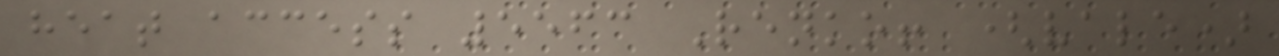heat access 5563 Renko! (vale)
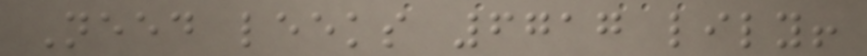Need leeks 6717 lily!
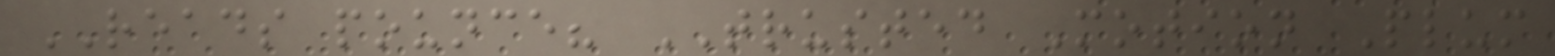READS pounce? TRUSTED Motion Plum
